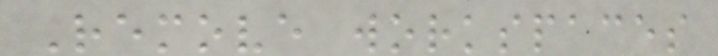Remove workspaces
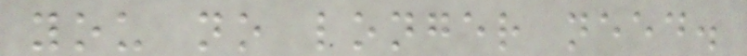you no longer need.
